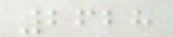2628
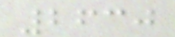2630
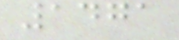1471
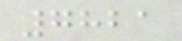7821
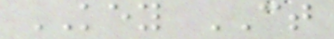KEY CT
